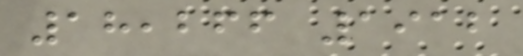18,266 1912
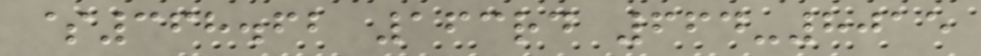$368.62 163rd 664-8015
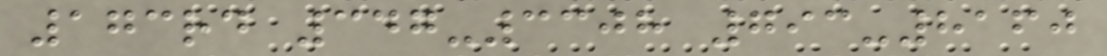173rd 347-3308 793-8160
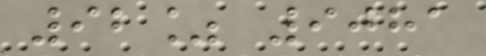92% 9081
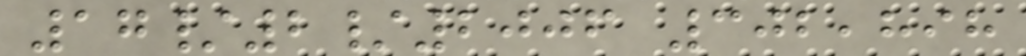17/2/2006 302,898
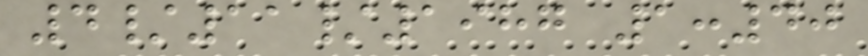4/11/1987 1:40
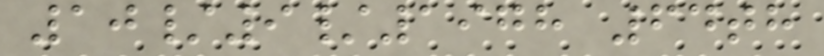10/9/1978 64th
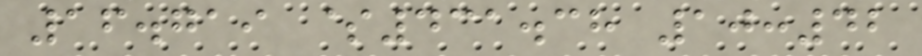16.719 $431.38 10:42
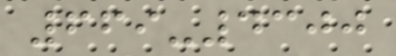669-4300
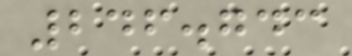246.743
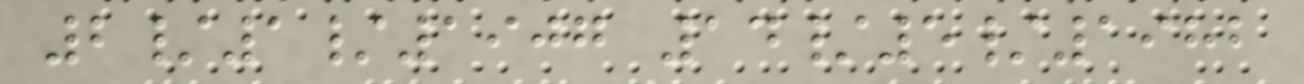2/1/1907 14/5/1982
